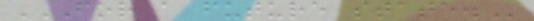FOR A FUTURE STATE.
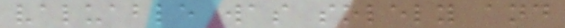valuable was solely and
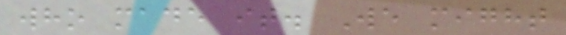who made it. We might
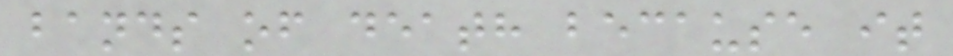bands of death because it
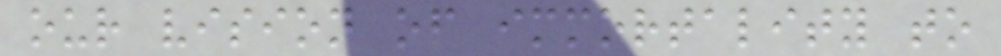our vision of immortality to
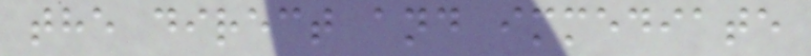the direct and immediate
